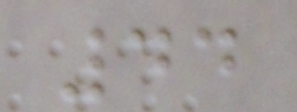44
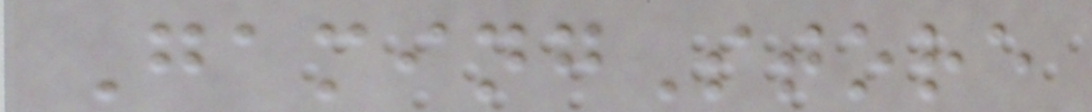GamingStore
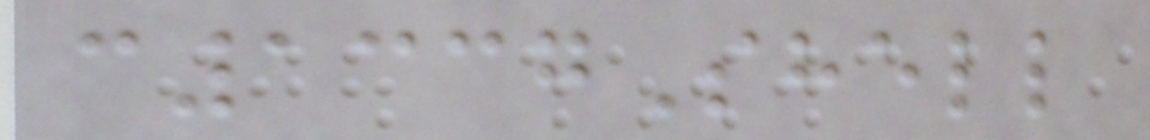c1337Shell
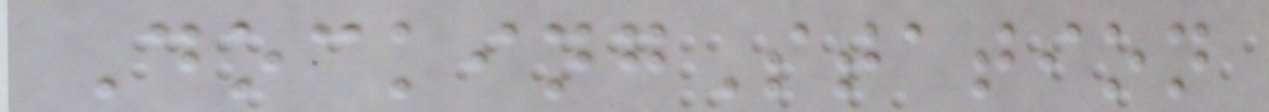DockingStation
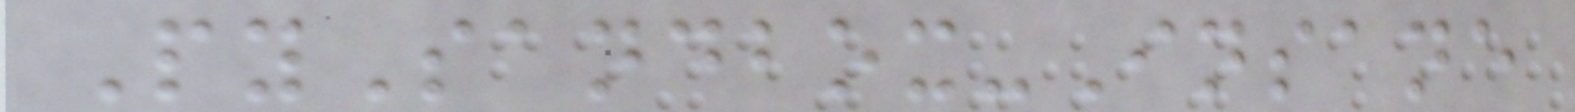PySandbox-Insane
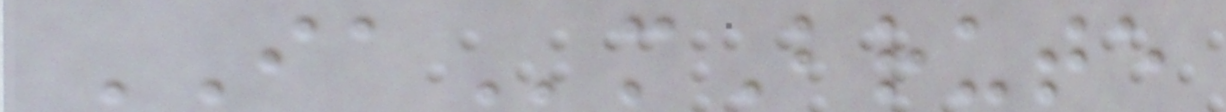IAmBrute
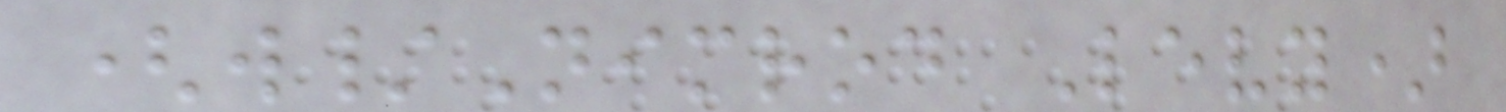(w/Nimrod Levy)
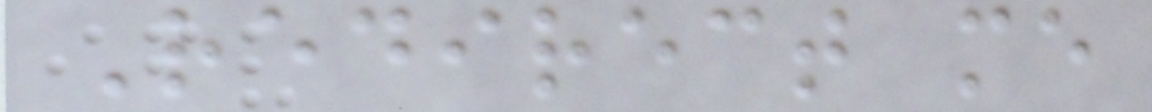Redirect me
